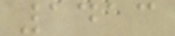1413
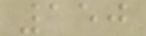150
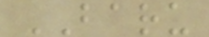BARU
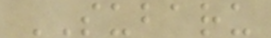SUBARU
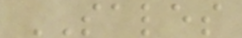SALES
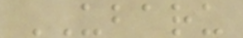UBARU
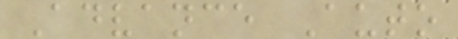Advance Auto
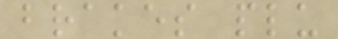brakes plu
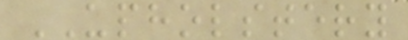UPHOLSTERY
